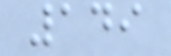149
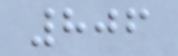806
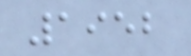1952
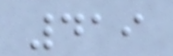419
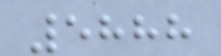5888
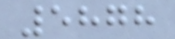5878
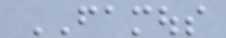FAMOUS
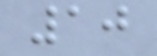10
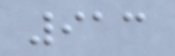913
